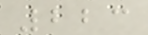223
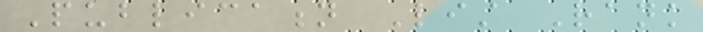Publication List Rank
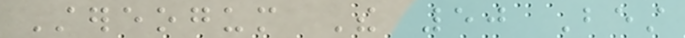Stereogum The 50 Best
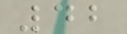42
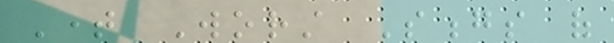Time Worst Songs of
